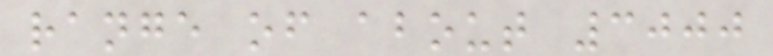range of about 3000
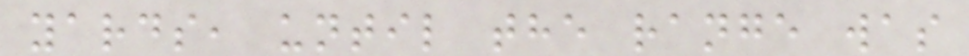yards, until the range was
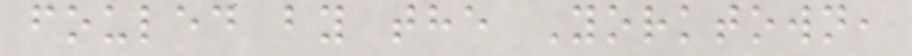fouled by the Yorktown,
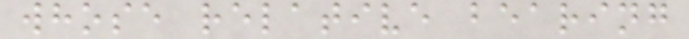whose relative bearing
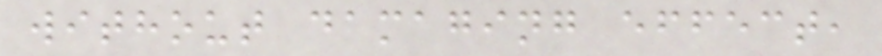without damaging effect,
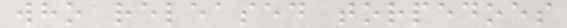who released torpedoes
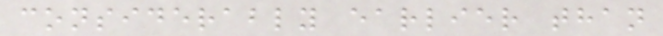considerably earlier than
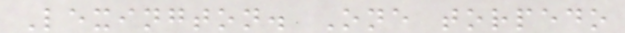Lexington. One torpedo
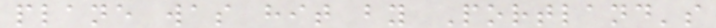plane was hit by Portland's
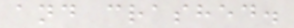and crashed.
